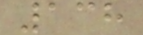138
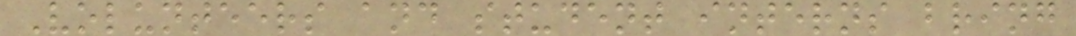Volunteers and student interns bring
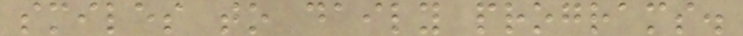smiles to daily programs.
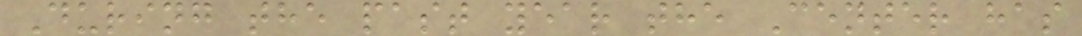During the past year the Center has
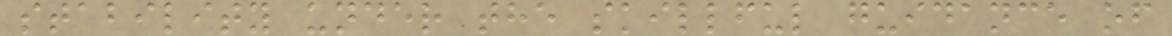stability under the skillful guidance of
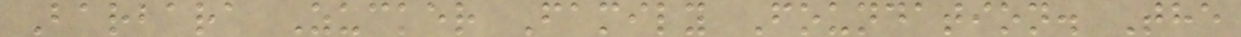Barbara Zucker Family Foundation. The
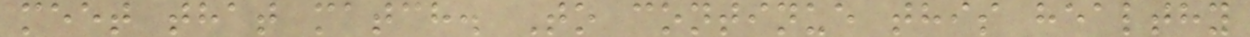meet that match. To continue this healthy
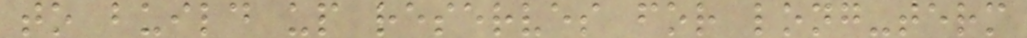to build up reserves for long-term
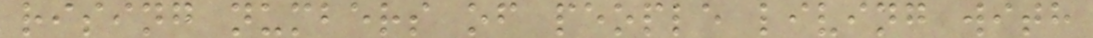rising numbers of people living with
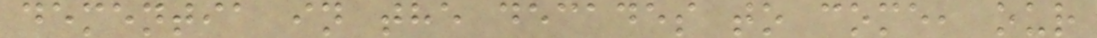dementia in the decades to come, our
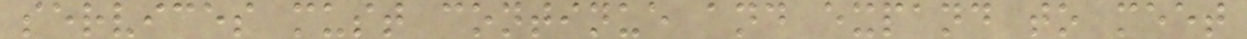services must continue and expand to meet
